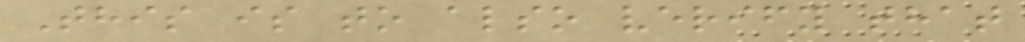This is to also verify that
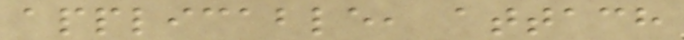applicable, attach
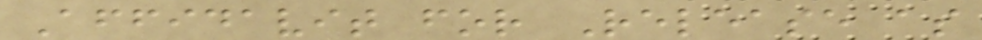Affidavit for Release as
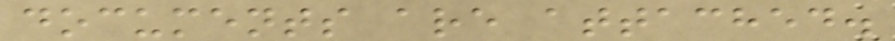documents are attached.
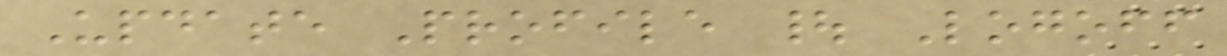Update Profile | Logoff
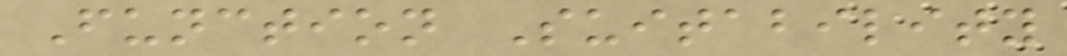Function Suitability
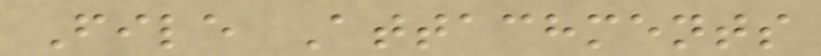File Attachments
